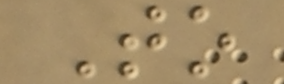To
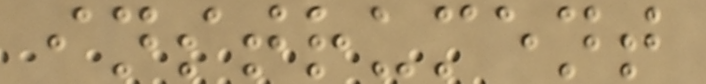instrument
